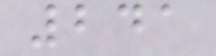241
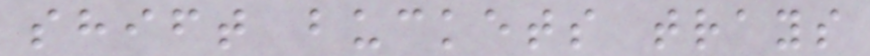shift buckets trays
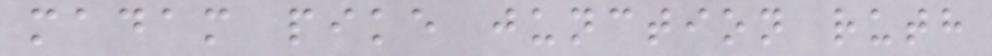madam pike junction ruth
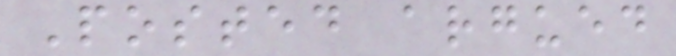Posted argued
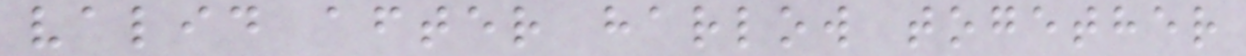valid after harlow together
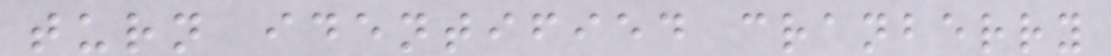turn identified cranberry
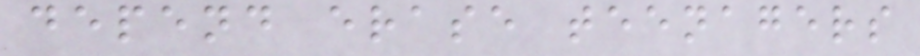depend erase teenagers
